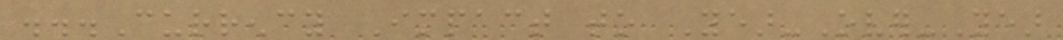...Currency Impact to Year-Over-Year
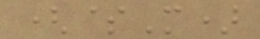($M)
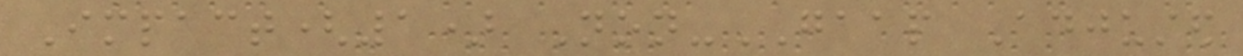Impact(1) Non-GAAP Adjusted
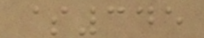$345
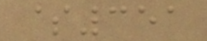$351
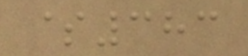$383
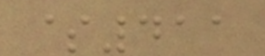$411
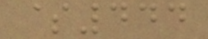$444
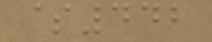$442
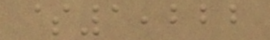$1,222
